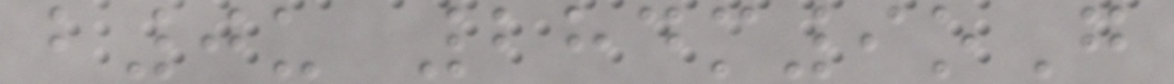b0u 284m9oG
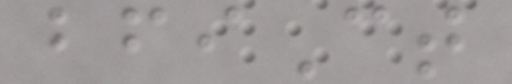bfiCt
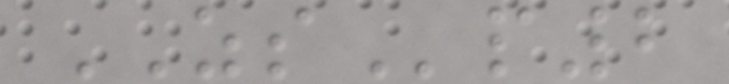ZSp2
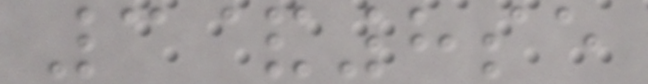3&8se
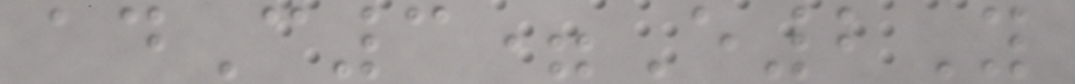adC3=E2Y
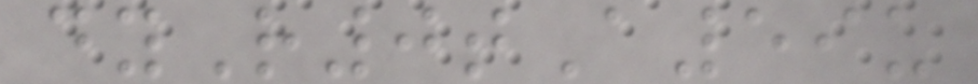dyR0tA59u
